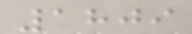1809
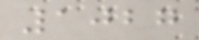1027
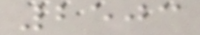2503
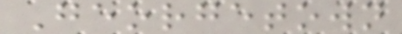Georgetown
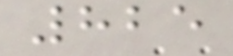825
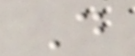D
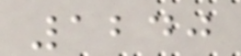1240
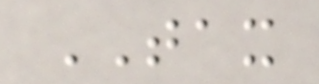TAX
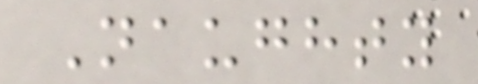Naughty
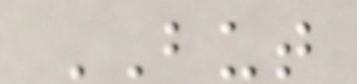BUT
